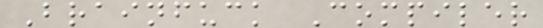Brainfuck Compiler
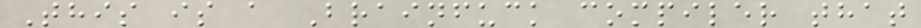This is a Brainfuck compiler that
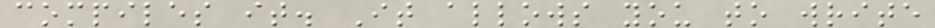compiles it. It allows you to write
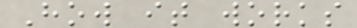How it works
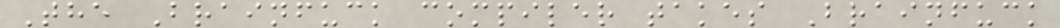The Brainfuck compiler takes Brainfuck
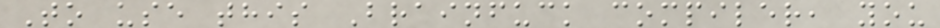To use this Brainfuck compiler, you
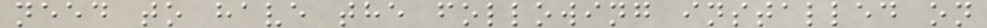need to have the following installed on
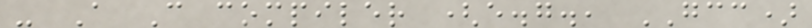- A C compiler (e.g., GCC)
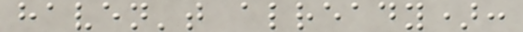haven't already):
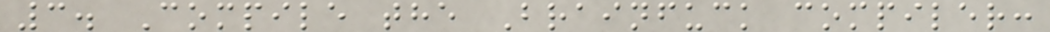3. Compile the Brainfuck compiler:
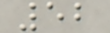52
